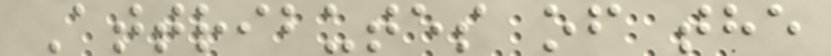Attributes of the
